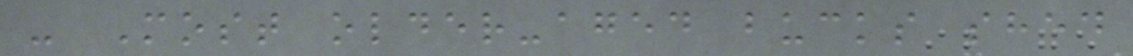- Most older-aged bucks shed
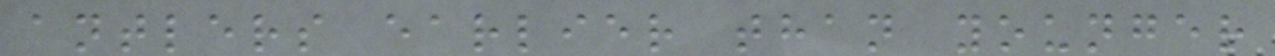antlers earlier than younger
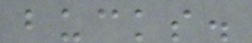bucks.
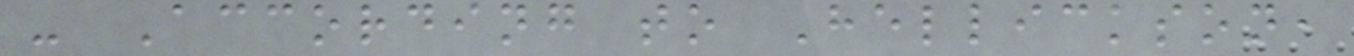- According to Hellickson,
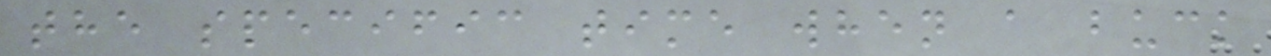the specific time when a buck
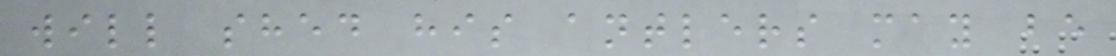will shed his antlers may be
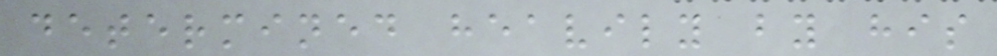determined heavily by his
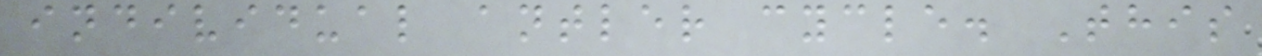individual antler cycle. This
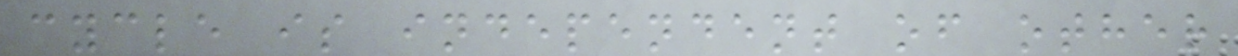cycle is independent of other
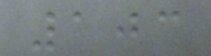103
